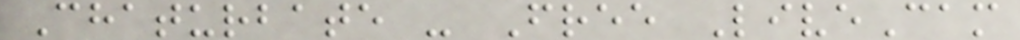Chaturbate - Free LiveCam
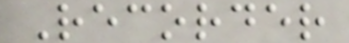Recorder
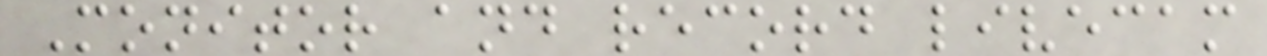Monitor and record livecam
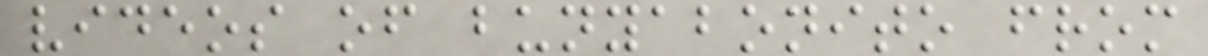videos of bunyabonito from
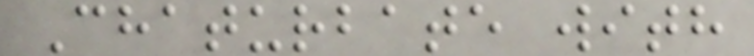Chaturbate with
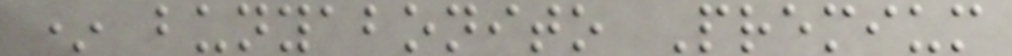* bunyabonito Premium
